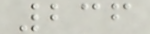236
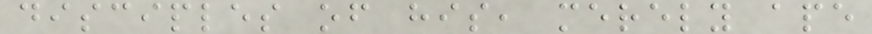disciples of his, merely ape
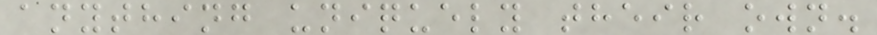anything uniquely their own.
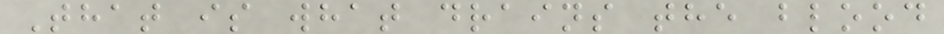That is what drains the blood
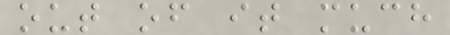out of it much
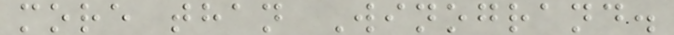more than Winogrand.
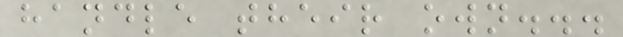handle their own...
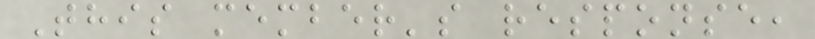This member's response,
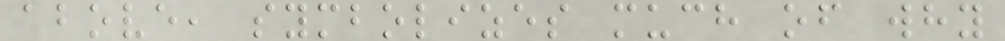above, symbolizes much of why
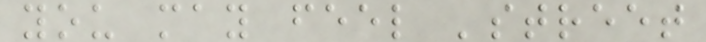you may feel 'street
